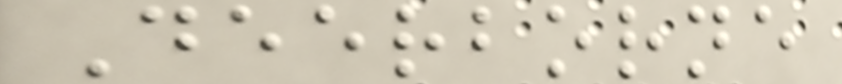Deerborne
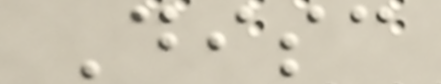Disc
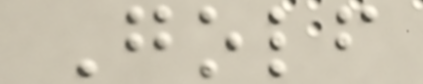Golf
